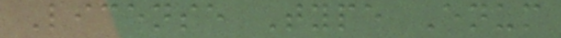License Type Enum
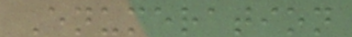Enumeration
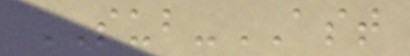SUB-AST
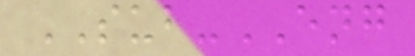SUB-ENG
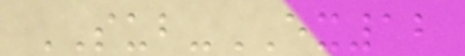SUB-EX12
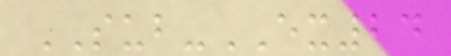SUB-EX24
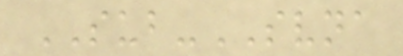SUB-SVNA
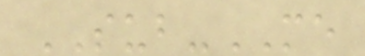SUB-ME
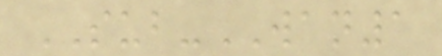SUB-WAN1
